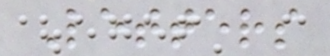Letters
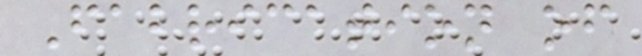Fabrication of
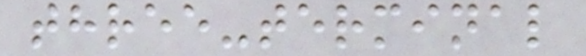three-terminal
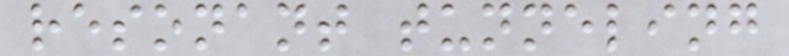resonant tunneling
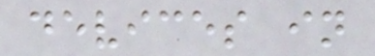devices in
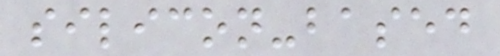silicon-based
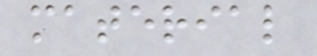material
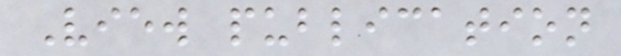View publication
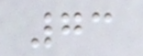73
